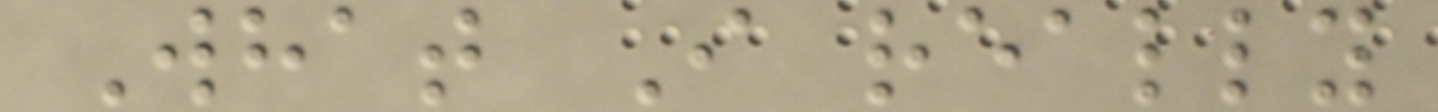What I really
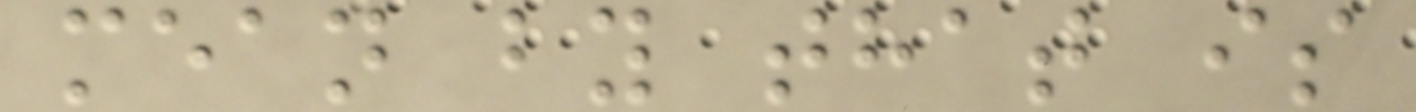mean by that is
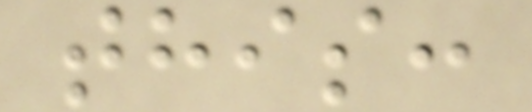this:
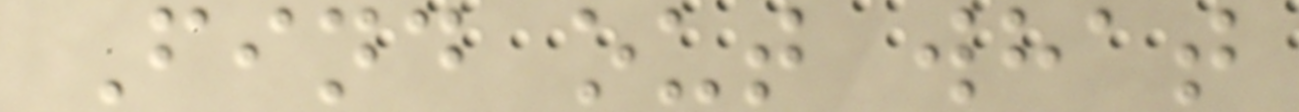Find out what
